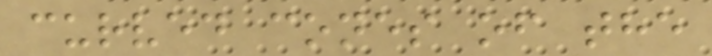curved cones of the
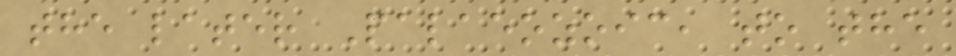the later Palaeozoic, to the
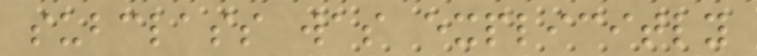subclass was explicitly
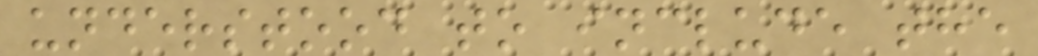understood to include the
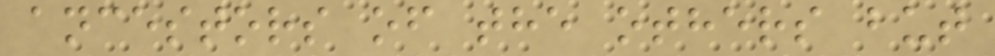ancestors of the others but
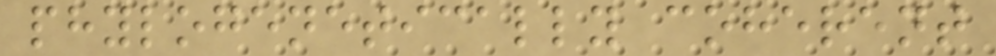phylogenetically coherent
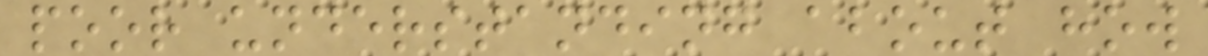poor understanding about how
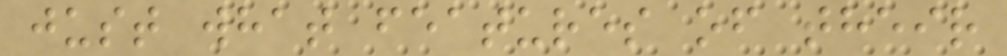just what features of their
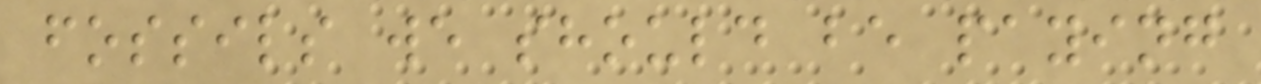fossils we should be paying
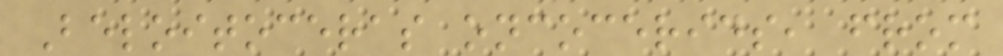Beloitoceras oncocerids, from
